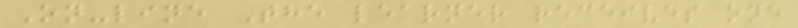On-line The learner receives one
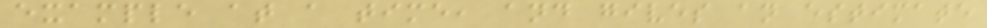example at a time, and gives an estimate
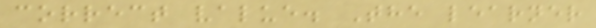correct value. The learner
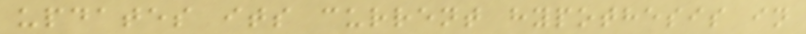updates its current hypothesis in
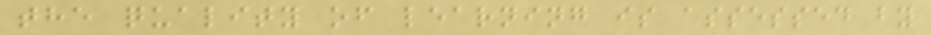the quality of learning is assessed by
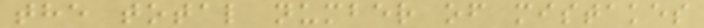the total number of mistakes
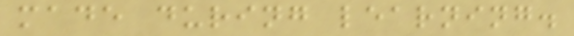made during learning.
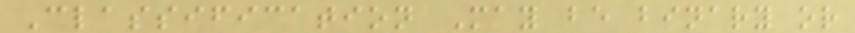Classification May be binary or
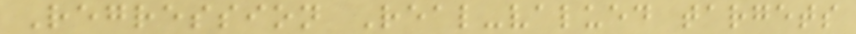Regression Real-valued targets
